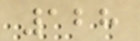128
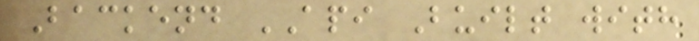Backend API Built with
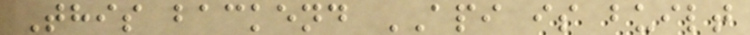This backend API is built
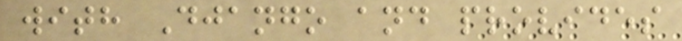with Django and provides
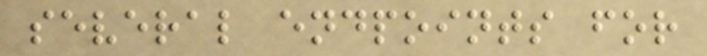several endpoints for
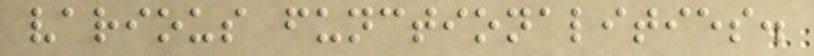various functionalities.
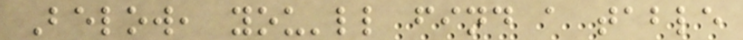Below, you'll find a table
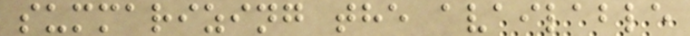summarizing the available
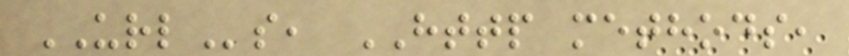URLs, HTTP methods,
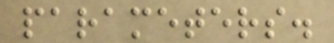parameters.
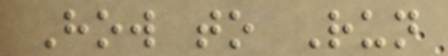How to Run
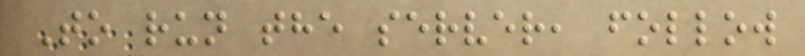To run the server, follow
